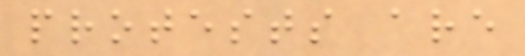protests are
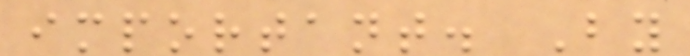important. By
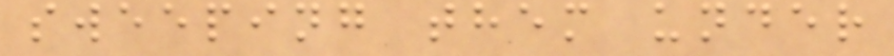sweeping them under
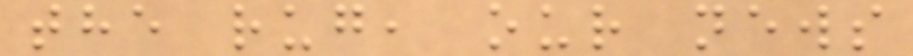the rug, our news
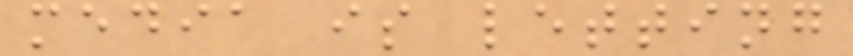media is letting
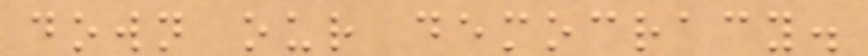down our democracy.
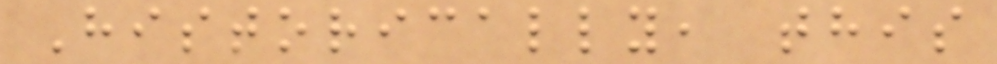Historically, this
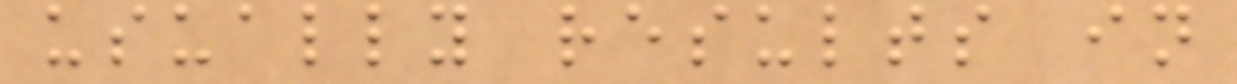usually results in
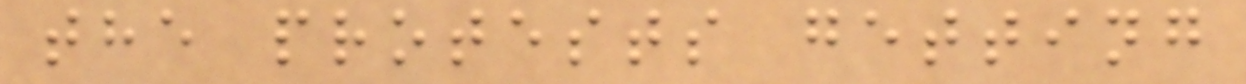the protests getting
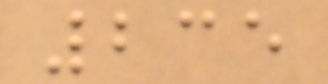235
